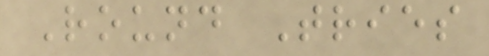Round Tries
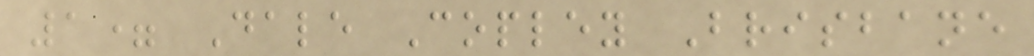1= Dale Copley Brisbane
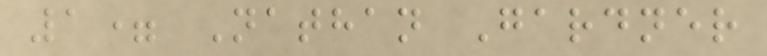1= Nathan Gardner
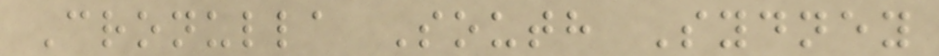Cronulla South Sydney
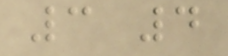3 4
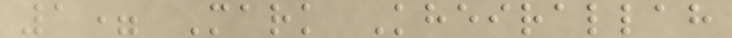1= Mark Kheirallah
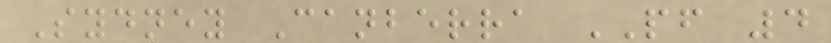Sydney Canberra PF 4
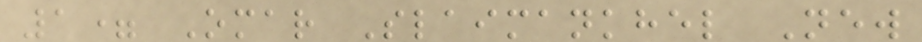1= Omar Slaimankhel New
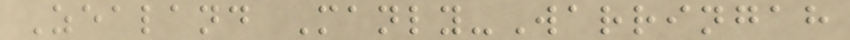Zealand Manly-Warringah
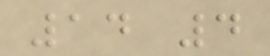14 4
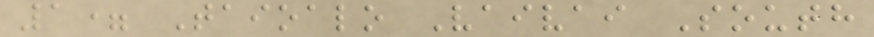1= Taioalo Vaivai South
